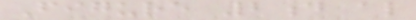Figure 2d also
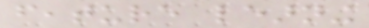feature learning
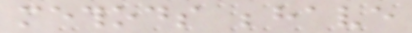methods behave
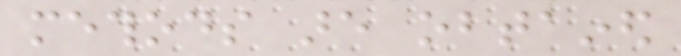methods are obtained
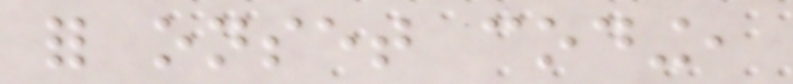for onset coding,
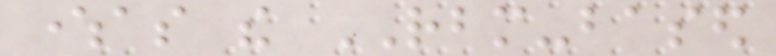whereas the RBM-based
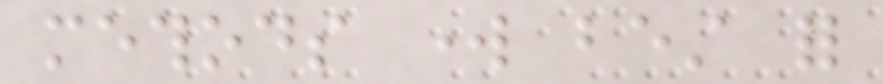methods work best for
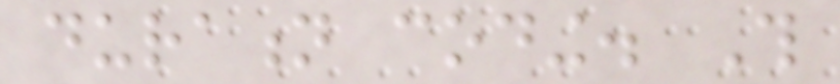duration coding. This
